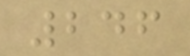246
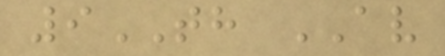9TH AV
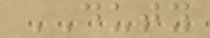DUTY
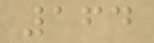164
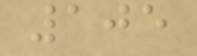105
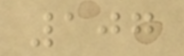107
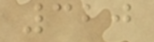320
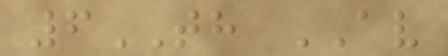6TH AV
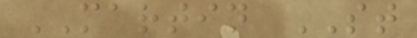MARTIN ST
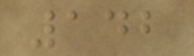142
